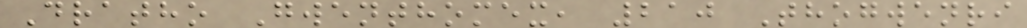Dratho Gwenthomex, 210 Thogwenri
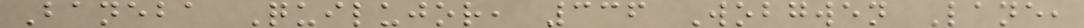Baneba Quilujor, 336 Wobgwen Lane,
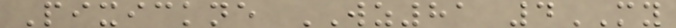Pixickne WZ81 4MY
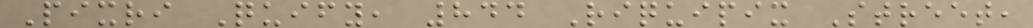Pixri Quify, 844 Riquipix Street,
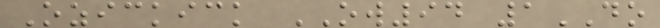Ozickick OW94 1DO
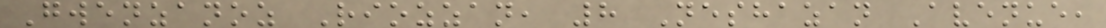Gwenzanoz Riozzan, 8 Neshazan Avenue,
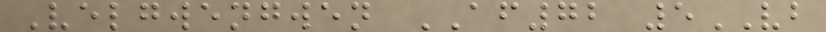Velgwengwen AF72 5VB
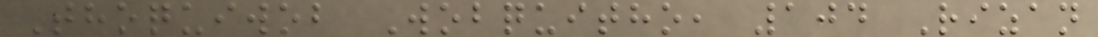Thoquiwob Wobquitho, 104 Rizan
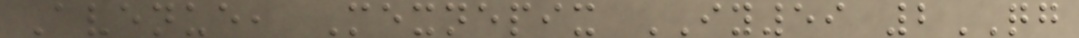Avenue, Mexnepix IY59 2QG
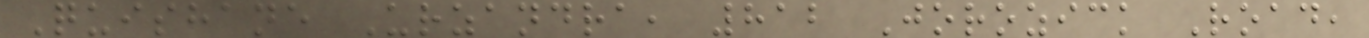Quishane Urzandra, 812 Jorozick Road,
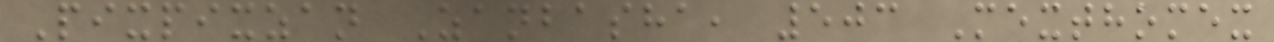Pixpixzan Zanbasha, 503 Mexthomex
